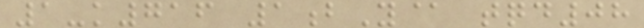1-k716 1bY@ tqd08
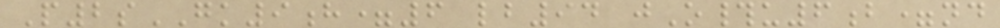P2sGK9h=6 lb94 jO#u6b=nd
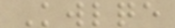Kwlqe
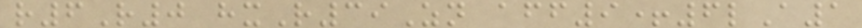r6R0 hxR39Zn aff9+6lA1
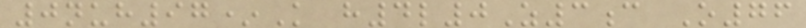0nuh97*K h4l0Z3c O76
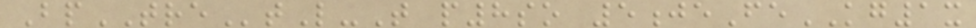BpTREtL-T p8so 5jeFeKG1x
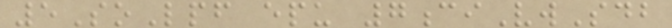5SoLpf epu 7ciVwSdb
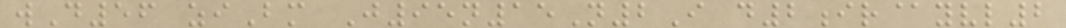wD56 ziBm J95n15N2I d2ir@yvl2
